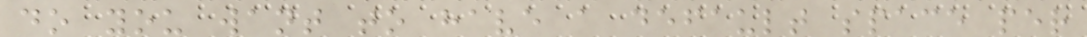do you want to have a default space per
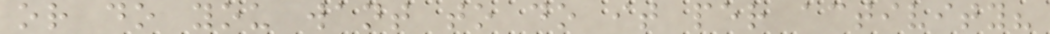or do you want to do it per activity?
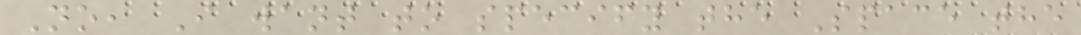No, I want to specify the Space the
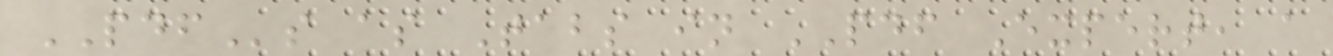PDFs as Tabs in PDF Expert, a
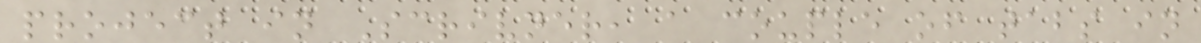project in Scrivner, a couple of tabs in
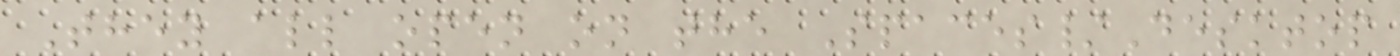They all open on the Spaces/Desktop
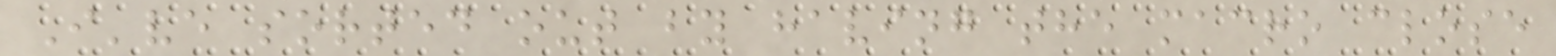I've sorted out by having the macro close
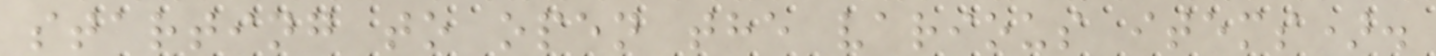starting to open the various items).
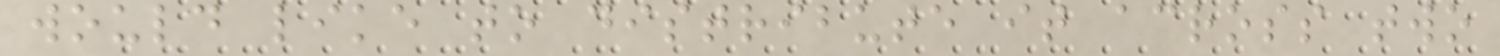would like to distribute it across two
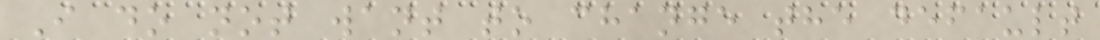I do not want to change the default
